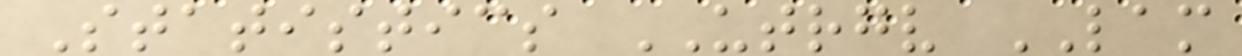Statistics UTRGV LAM
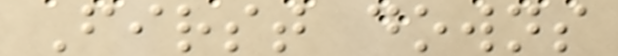First downs
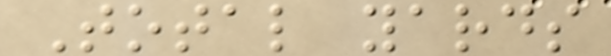Total yards
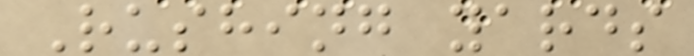Rushing yards
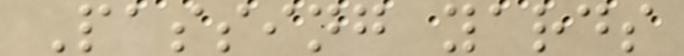Passing yards
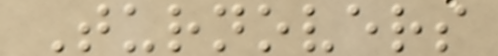Turnovers
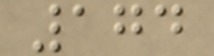174
